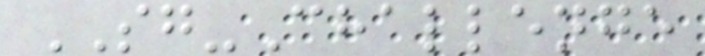SG-Challenge
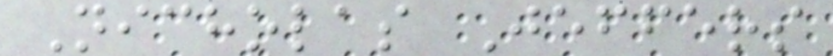Nicholas Jeffers
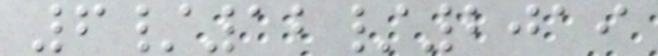6/12/2019
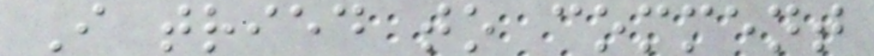I tried to comment
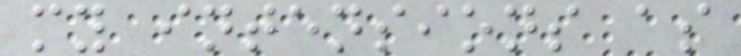my intensions as
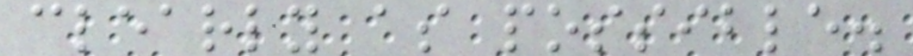clearly as possible.
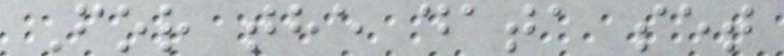For the data set
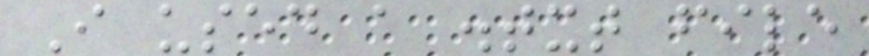I used a .txt file
